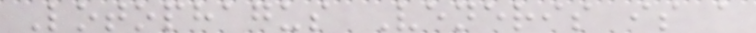Lotophagus Veneris is a
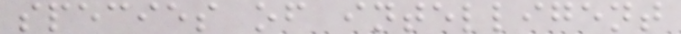species of intelligent
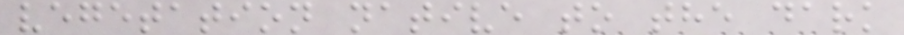vegetation native to the dark
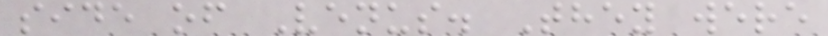side of Venus. They were
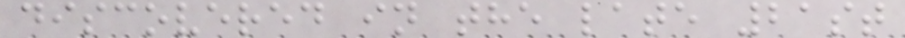discovered in the late 21st
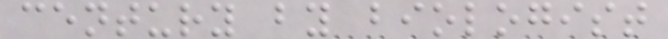century by biologist
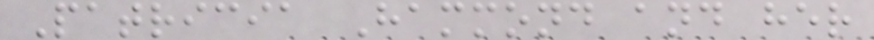Patricia Hammond and her
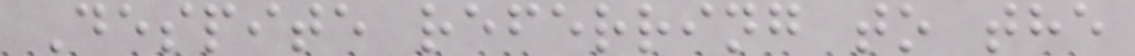Despite referring to the
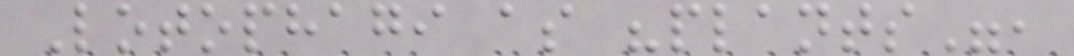Lotophagi as "plants",
